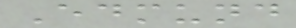Edmund
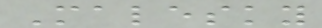Malesky
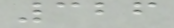326
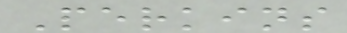Perkins
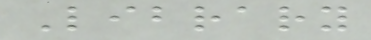Library
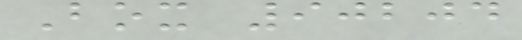Box 90204
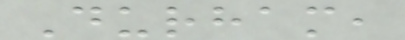Durham,
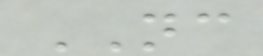NC
